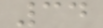34
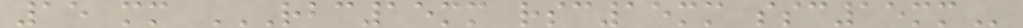15 mm RBC15MM RSC15MM SSC15MM
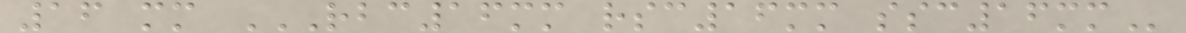16 mm RBC16MM RSC16MM SSC16MM
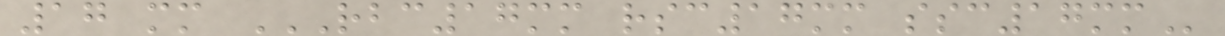17 mm RBC17MM RSC17MM SSC17MM
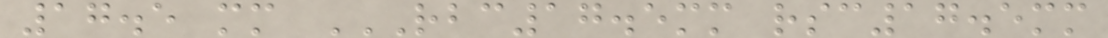17.5 mm RBC17.5MM RSC17.5MM
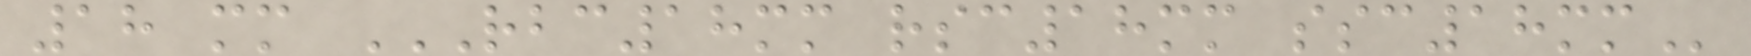18 mm RBC18MM RSC18MM SSC18MM
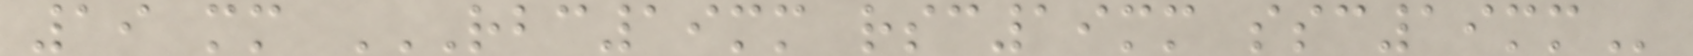19 mm RBC19MM RSC19MM SSC19MM
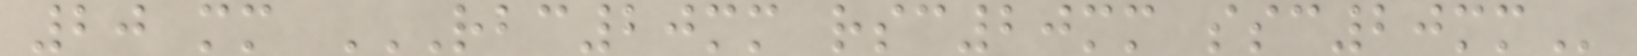20 mm RBC20MM RSC20MM SSC20MM
